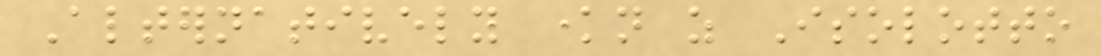Alternatively known as Isolotto
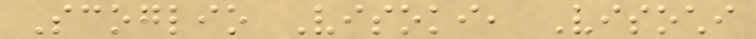Scoglio Visoki, Visochi
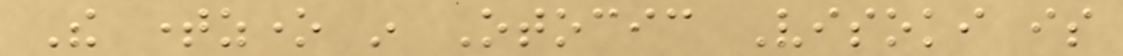The timezone in Otocic Visoki is
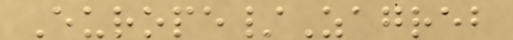Europe/Zagreb
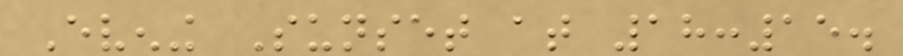Evening Sunset at 18:15.
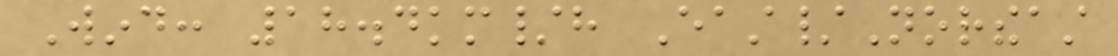Wind: 18.4km/h East/Northeast
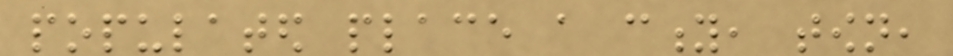populated place a city, town,
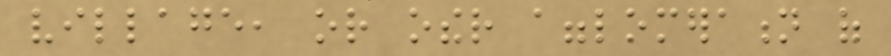village, or other agglomeration of
